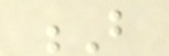B
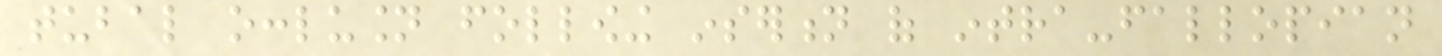tubal occlusion following insertion of intra-fallopian
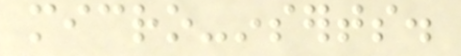micro-inserts.
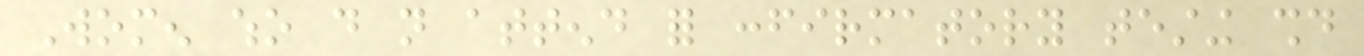Women who do not attend for confirmatory testing should
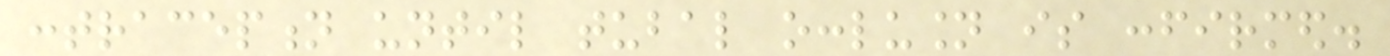contraception until tubal occlusion is confirmed.
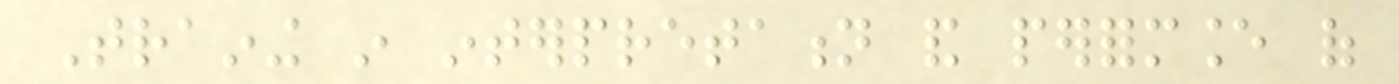Training in interpretation and performance of
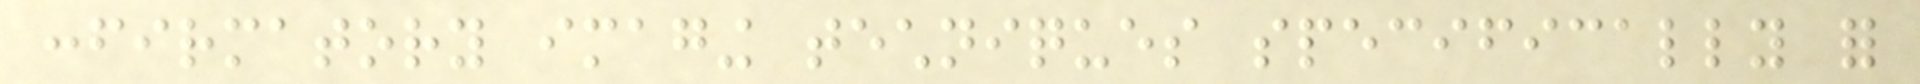confirmatory imaging techniques specifically for
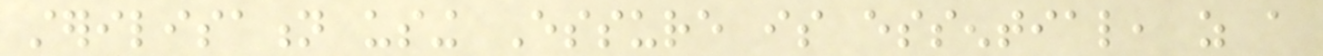sterilisation using Essure is essential, as a
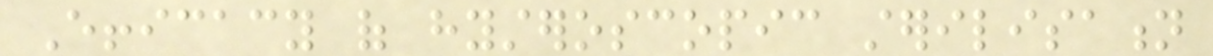Efficacy of hysteroscopic sterilisation
